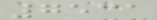7531
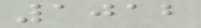1012
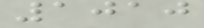1010
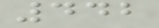442
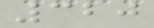320
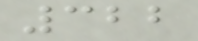322
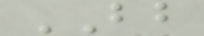BB
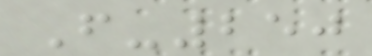F-250
